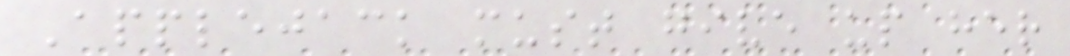Applejack must give up her
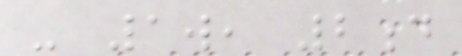- 1w, 2d
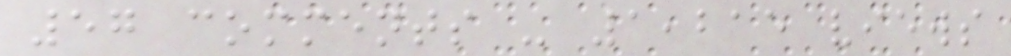57 comments - 1,215 views
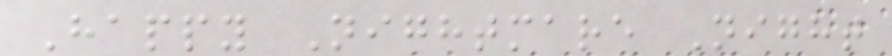Happy Nightmare Night
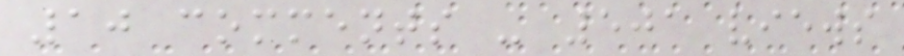10 comments - 501 views
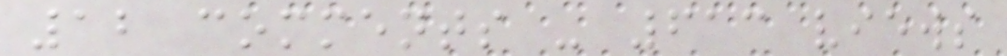12 comments - 613 views
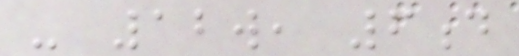- 12w, 6d
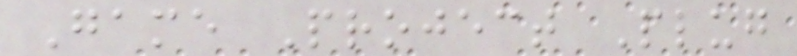Game Project Plug
